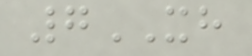7XH
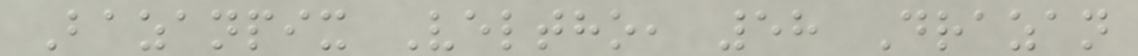Bazanpix Veltho, 58 Drazan
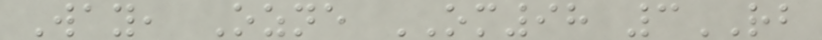Way, Ozne OM98 3RB
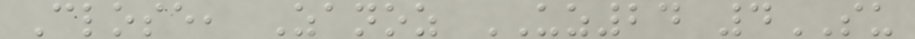Close, Zanoz UZ24 4SU
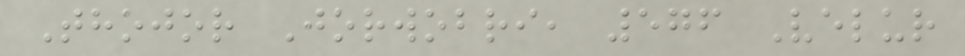Thojor Jorwobri, 576 Velur
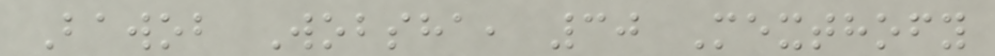Bawob Wobsha, 30 Mexthofy
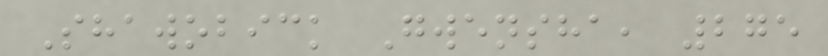Shawobick Gwensha, 275
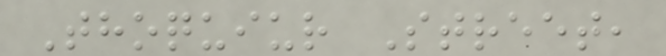Thoquiur Street,
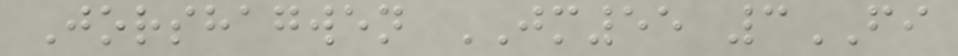Jorshagwen JM55 3FI
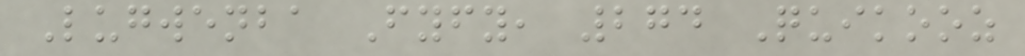Lugwenba Fyfy, 274 Quikooz
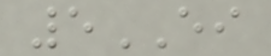5EI
